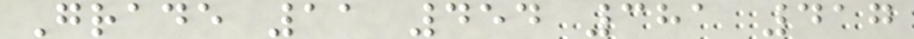Grade 11 454 381 417
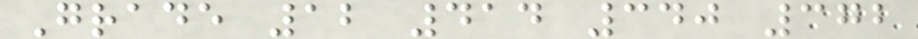Grade 12 414 340 372
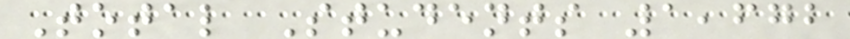Total Students 1,672
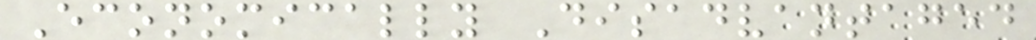Economically Disadvantaged
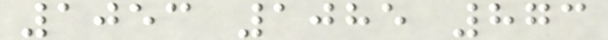1053 1085 873
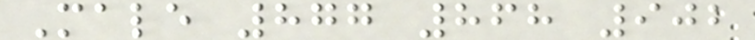Male 877 868 902
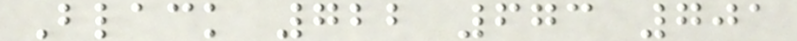Black 722 673 701
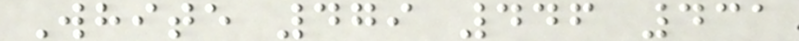White 479 446 431
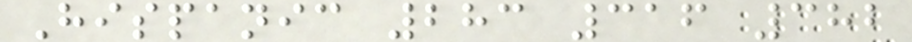Hispanic 283 316 382
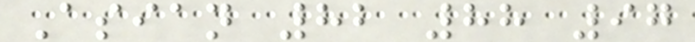Asian 82 88 97
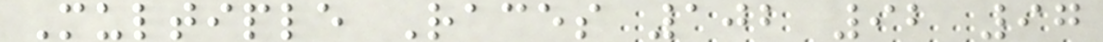Multiple Races 102 92 97
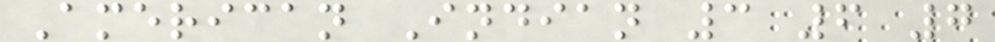American Indian 3 6 7
